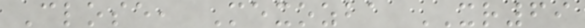Close, Mexozba XR69
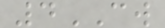4CW
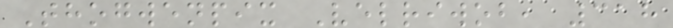Thogwenpix Velriwob, 318
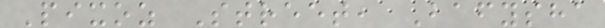Pixoz Street, Bafysha
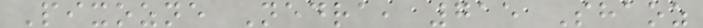Pixozne Nedra, 715 Shaoz
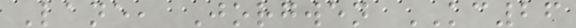Lane, Jorgwen KC26
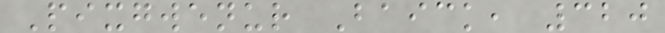Pixgwenur Baick, 320
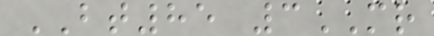BT85 3MR
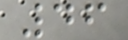46
